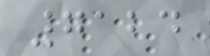7124
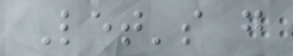Let's g
